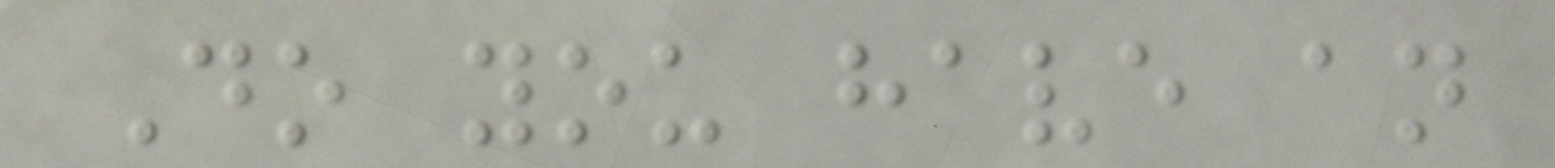Do you have an
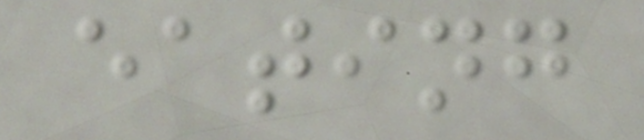eating
